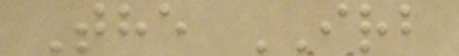The IRB
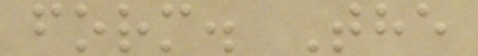form. The
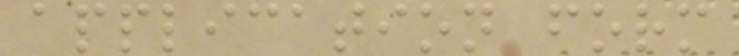application form
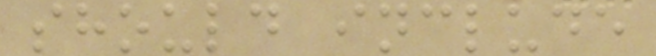should include
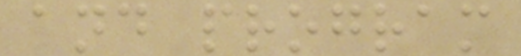and program
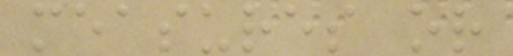measures or
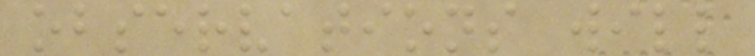observations will
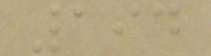194
